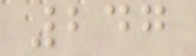247
